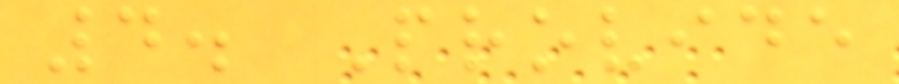4. Provide
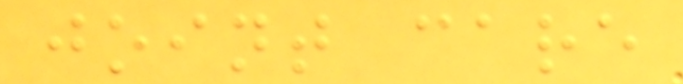joint care
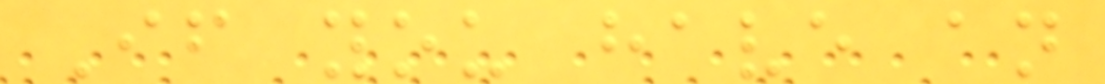If you have an
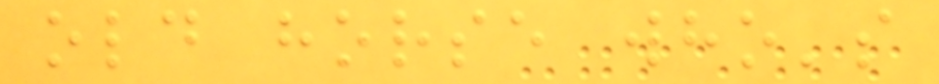old horse who's
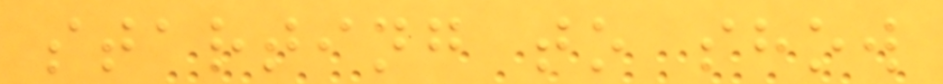starting to show
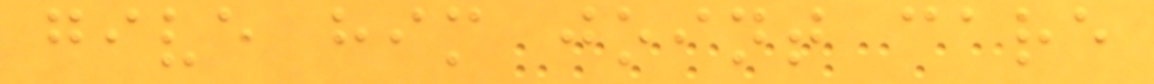give him joint care
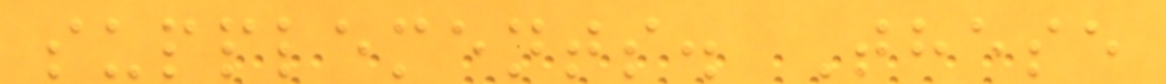supplements. These
